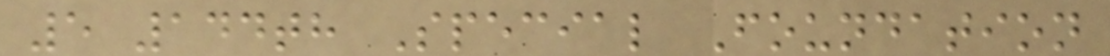5 144th Special Foundation
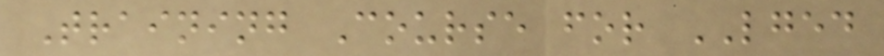Training Course for LGED
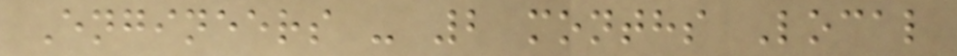Engineers - 2 months Local
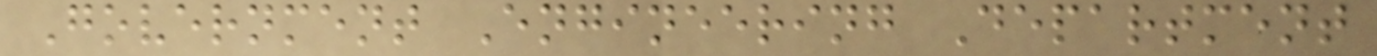Government Engineering Department
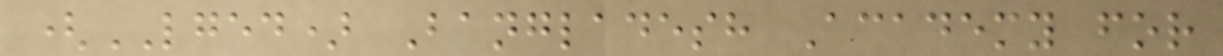(LGED) Bangladesh Academy for
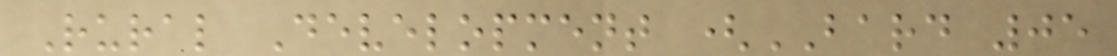Rural Development (BARD 05
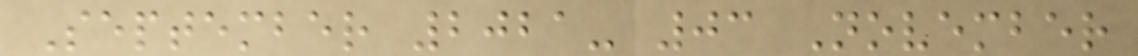September 2021- 03 November
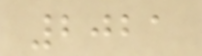2021
